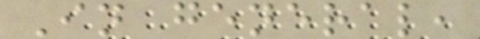In general,
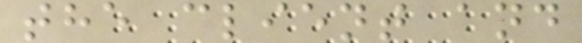the client and
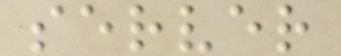server
